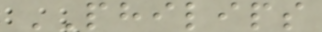PHILIPS
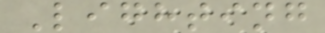Lighting
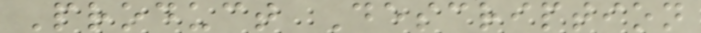Product Description
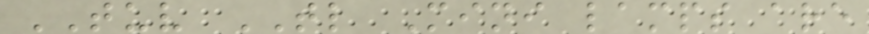TUV TL Mini lamps are
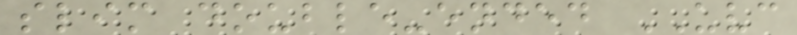slim double-ended UVC
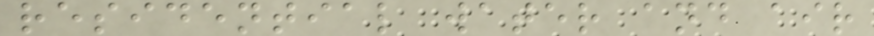residential water and air
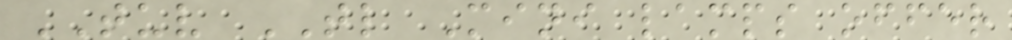TUV TL Mini lamps offer
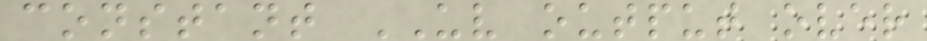constant UV output over
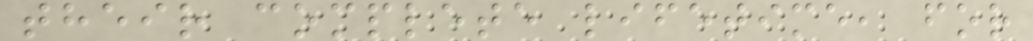their complete lifetime, for
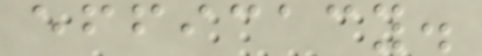efficacy.
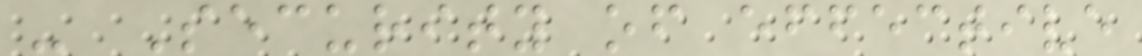- Security of effective
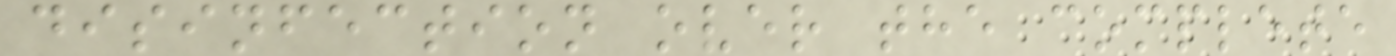disinfection over the complete
